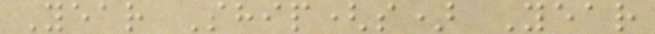Year Ship(s) Year
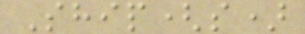Ship(s)
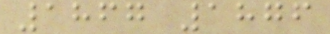1867 1876
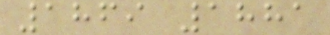1869 1881
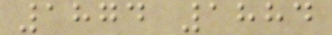1874 1884
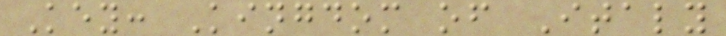Key: Kingdom of Italy
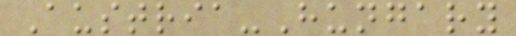Austria-Hungary
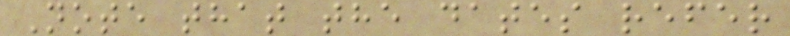Note that the dates refer
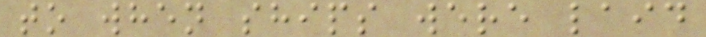to when ships were laid
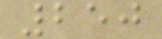250
